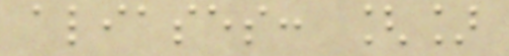aliases: []
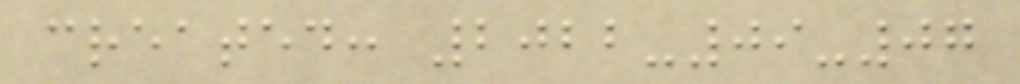created: 2022-09-07
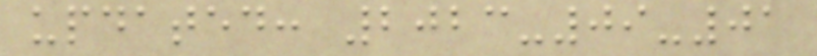updated: 2023-09-01
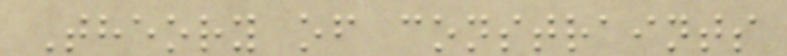Theory of constraints
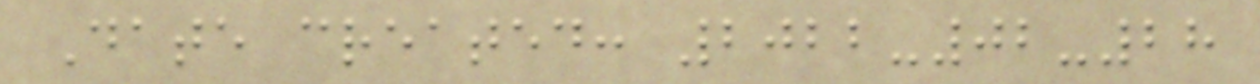Date created: 2022-02-28
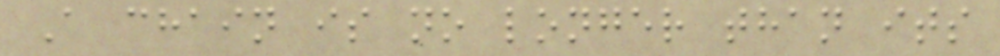A chain is no longer than its
